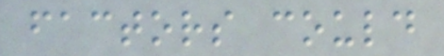factors could
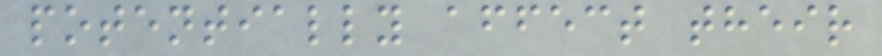potentially affect their
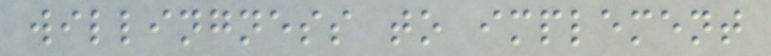willingness to implement
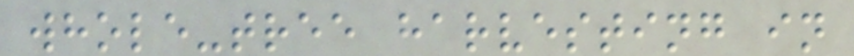whole-tree harvesting in
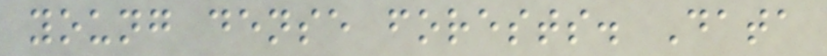young dense forests. Data
